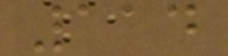114
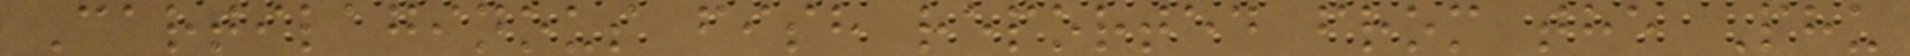Cartilaginous fish reported from the Phu
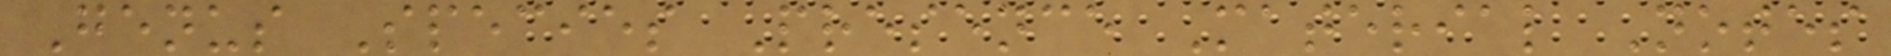Genus Species Presence Material Notes
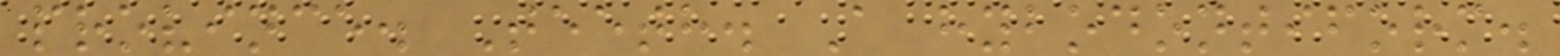province. Teeth. A hybodontiform.
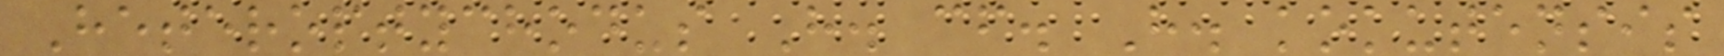Heteroptychodus H. cf. H. kokutensis
